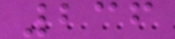236
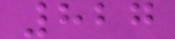827
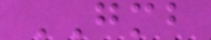GMB
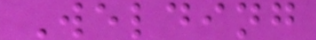Welding
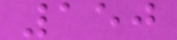150
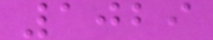1029
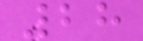28
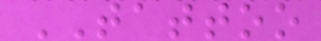TATTOO
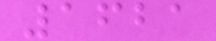1621
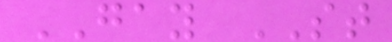GAY ST
